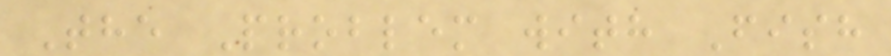The Problem with Fish
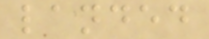landed
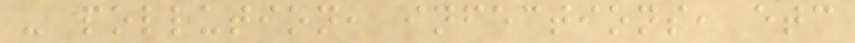- pollution, infections, etc
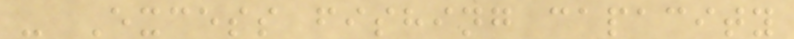- Excess fishing capacity
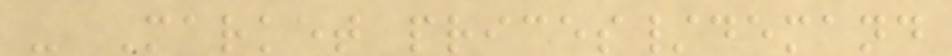- Market prices/demand
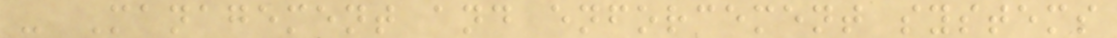- Management and enforcement systems
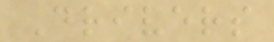Drivers
